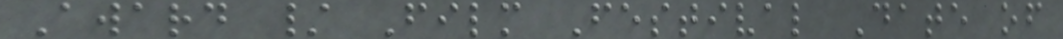Award / Film Festival Date of
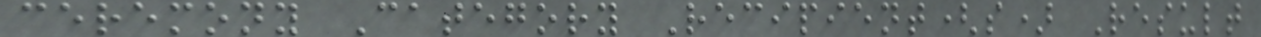ceremony Category Recipient(s) Result
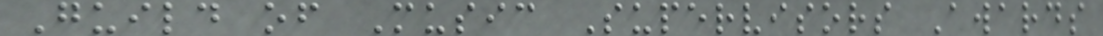Guild of Music Supervisors Awards
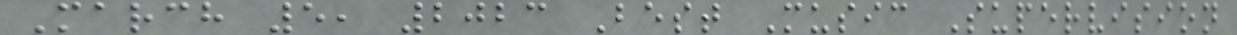March 5, 2023 Best Music Supervision
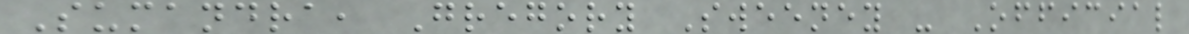Sumandra, Gregory Sweeney - Official
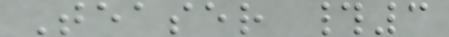Teaser #3
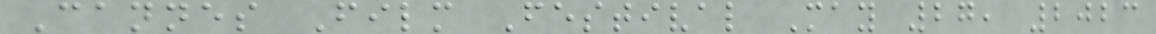Cannes Film Festival May 27, 2023
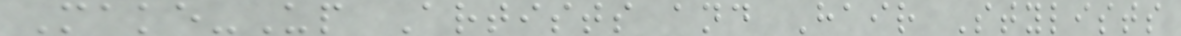Make-Up Artists and Hair Stylists
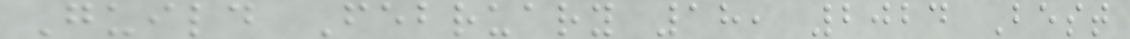Guild February 18, 2024 Best
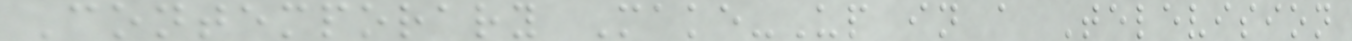Contemporary Make-Up in a Television
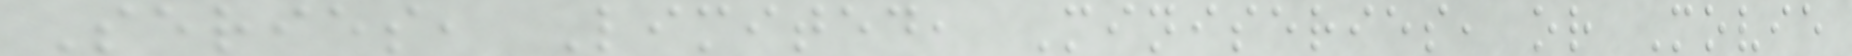Series, Limited, Miniseries, or Movie
